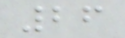26
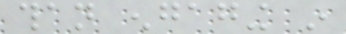than engaging in
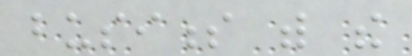business with the
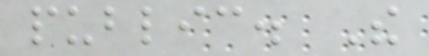public. The
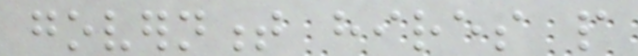government hires people
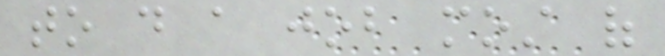to do a job most of
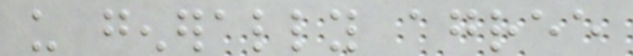us generally agree
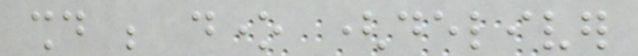should be done (deliver
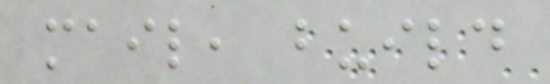mail, build
